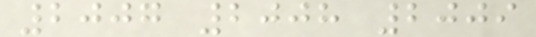2007 2008 2009
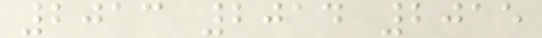2013 2014 2015
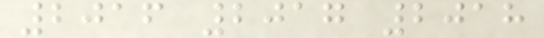2016 2017 2018
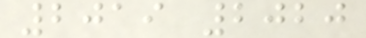2019 2020
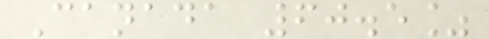Canada 60.5%
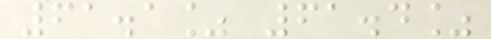61.1% 61.4%
